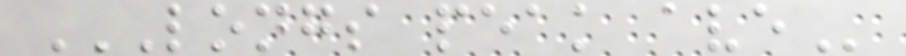LONGS PEAK AVE
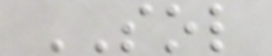SOL
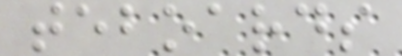teboards
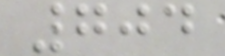704
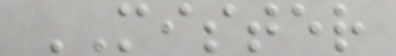MISTER
